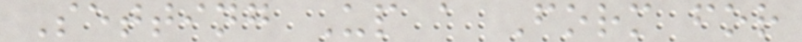Setting Up a Form for
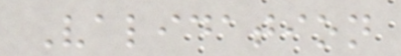Validation
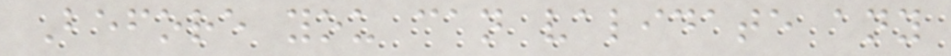Before you can validate any
